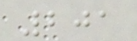201
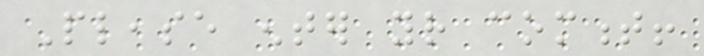Please enter your comment!
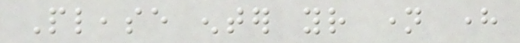Please enter your name here
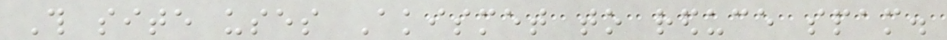This site uses Akismet to reduce spam.
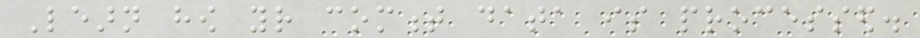Learn how your comment data is processed.
